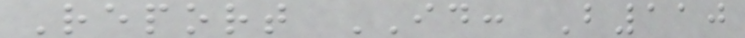Report ID: B110
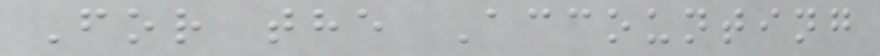For the Accounting
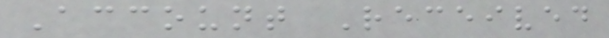Account Received
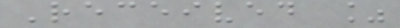Received %
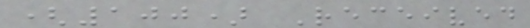(100) Received
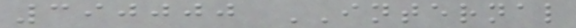390000 INTERNAL
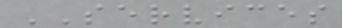SERVICES
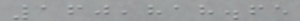160,818.65
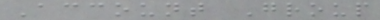Account Group
